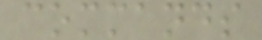commands
